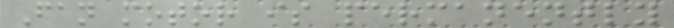Fan motor is permanently
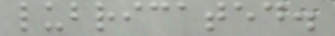lubricated.
